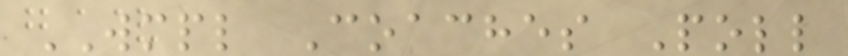WMPL Coaches Poll
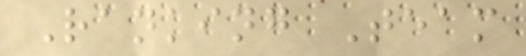Ranking Team
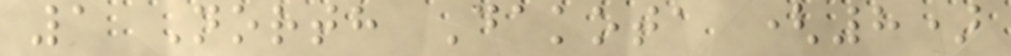1 North Dakota (8)
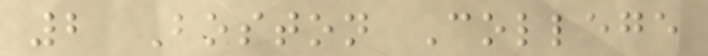2 Boston College
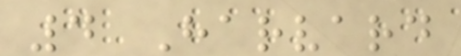4 Harvard
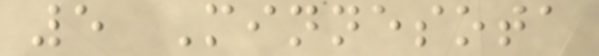5 Minnesota
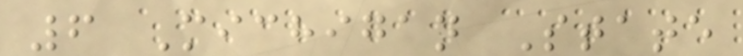6 Michigan State
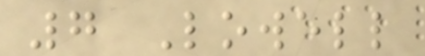7 Lowell
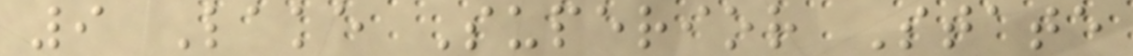9 Lake Superior State
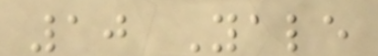10 Yale
